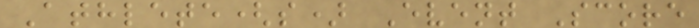Athlete(s) Event Score
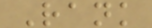Rank
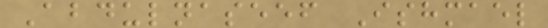Abdulnaseef Ishmael
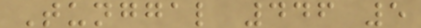Tunggal 446 5
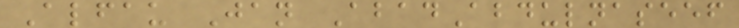Alfau Jan AbadAbdulnaseef
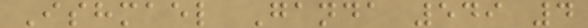Ishmael Ganda 549 4
